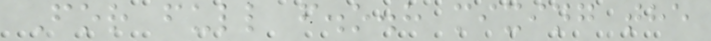For full f.o.h mixing the
